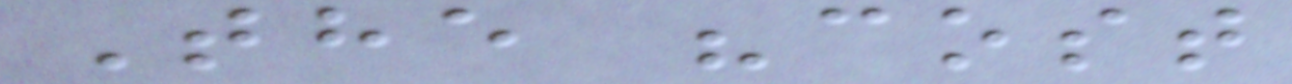The "cost
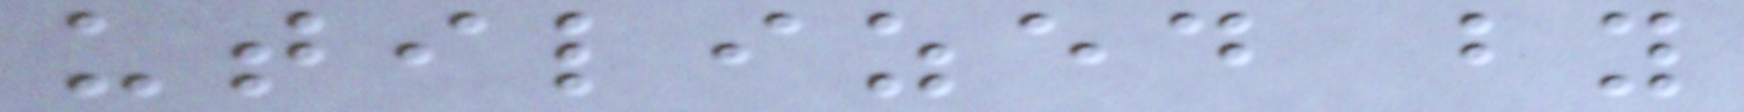utilized by
